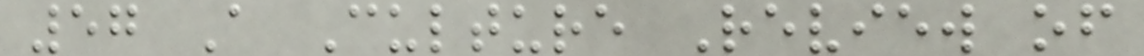57 A Culture Review of
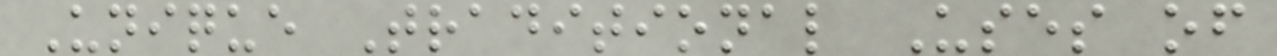Unique Traditional Uses of
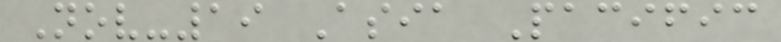Nov-19 Asia Pacific
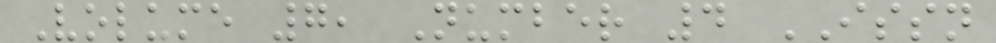Volume 7, Number 4 ISSN
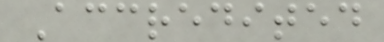Accredited
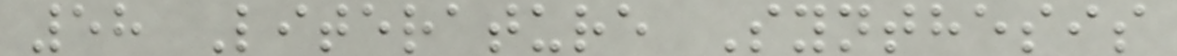58 Literature Synthesis
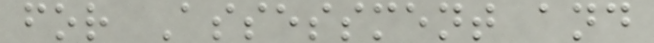for Assessment and
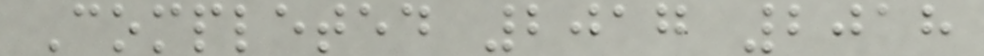Completed 2017 2018
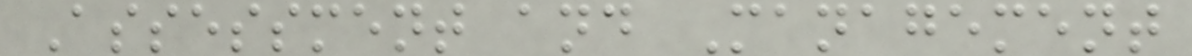Assessment and Management
